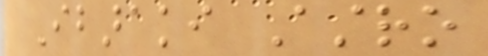Ibaraki Astro
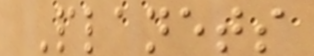Planets
